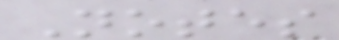Notes
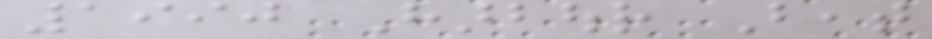1990 Harbour Beat
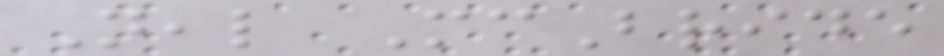Neal McBride
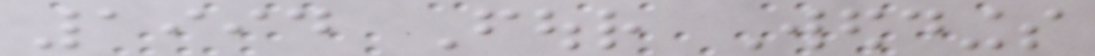1994 Four Weddings
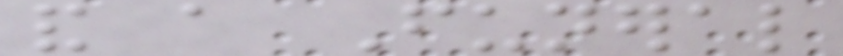and a Funeral
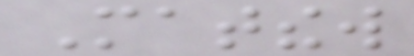Matthew
